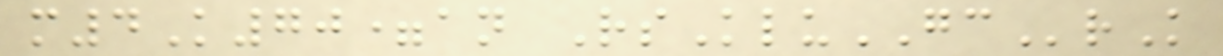m4K70=an RsKluGCrK
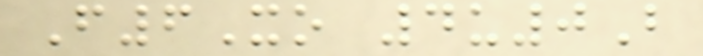F6Xo 4u0B
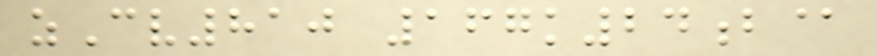zCv810 167k24b@
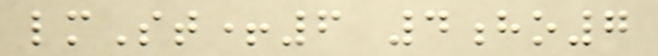lmSt+6 4ho7
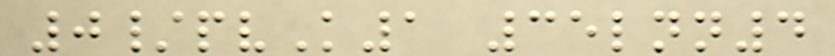0/pvK1 35lnn4
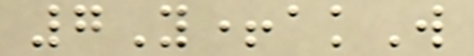7Y+akW
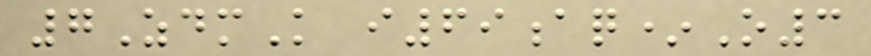7ZdmK i69aq*O3
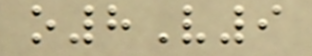o8V9
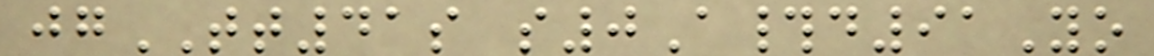jgTT41s s0A#d91Yo
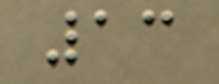13
